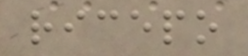ricepo
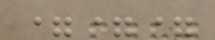===
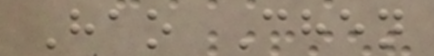Hao Chen
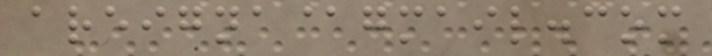areigna@gmail.com
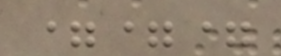===
